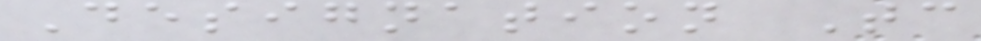Designation Tc
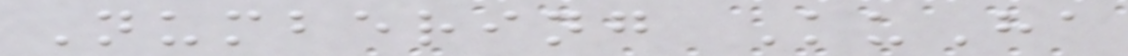Numbering KuHa
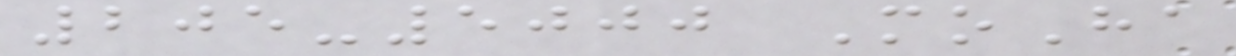205-5000 MoHa
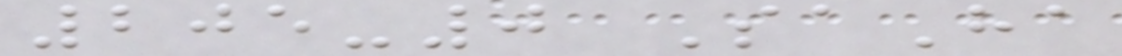205-0 SaHa
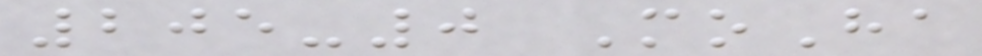205-0 MoHa
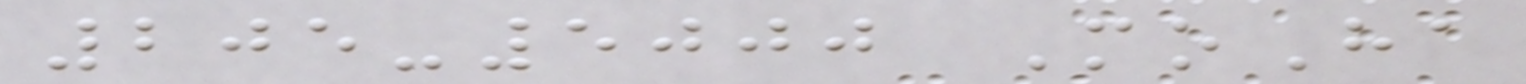205-5000 MoHa
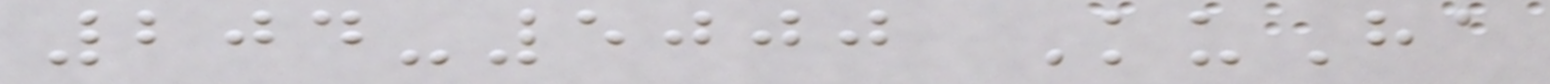204-5000 KuHa
